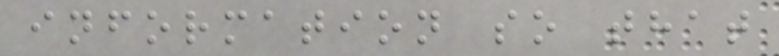information so that
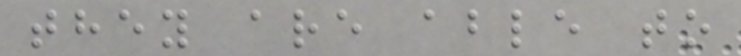they are able to
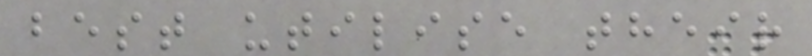best utilise their
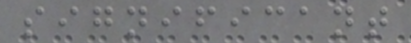significant
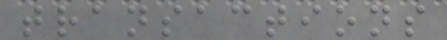transactions
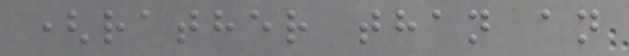(rather than an
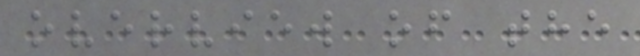overview of the
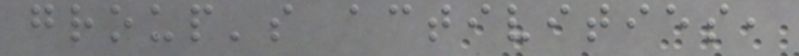group's activities,
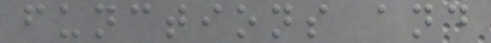functions and
